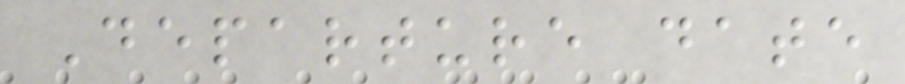Departure date
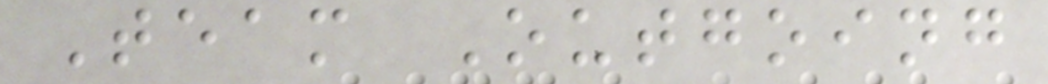Team Outgoing
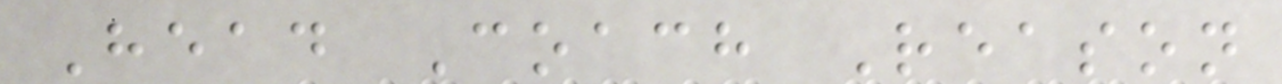Head Coach Reason
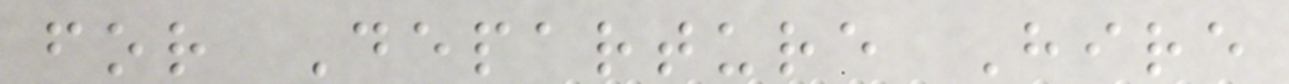for Departure Hire
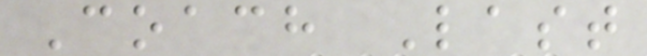Coach Last
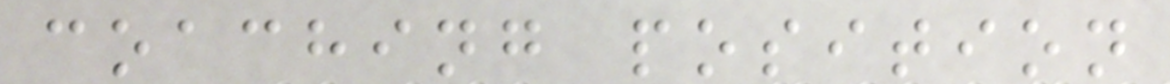coaching position
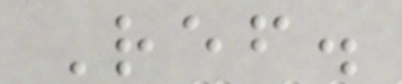Ref.
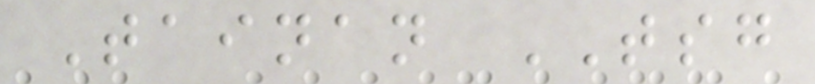Tainan TSG
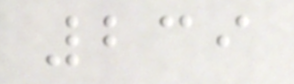239
